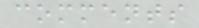comments
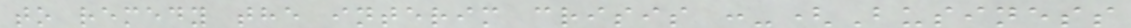to remedy the interim crisis :-(Business
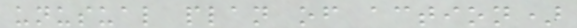unusual plan of action)
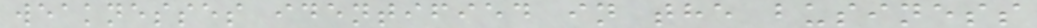weaknesses identified in the business
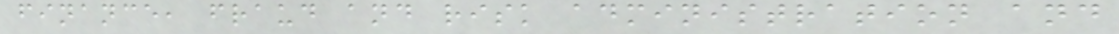finance, fraud and risk administration and
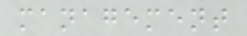management
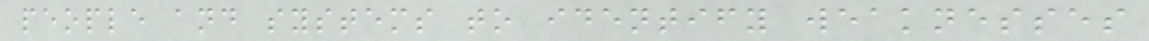people and systems to identify weaknesses
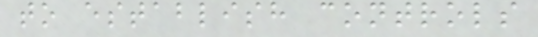to establish controls
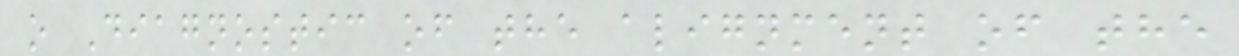o Diagnostic of the alignment of the
